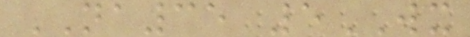NA35 5WX
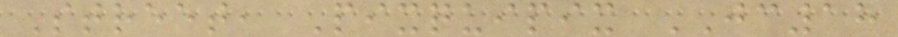Street, Pixquipix JC18
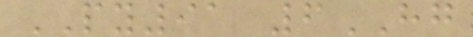PY91 6HG
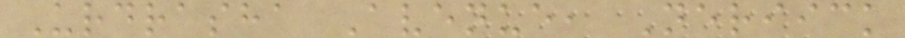Urdrasha Avenue, Neriick
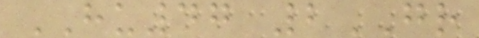HU47 2GR
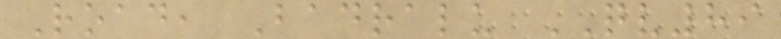Road, Badralu QV89
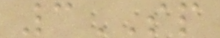3SP
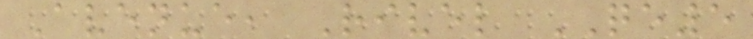Avenue, Rivel QE5
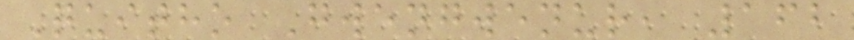Quitho Gwengwenur, 162
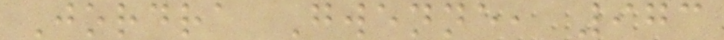Jordra Gwenne, 973
